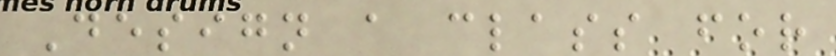Design a class for
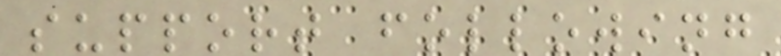support following
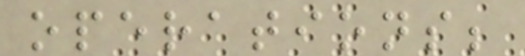operations;
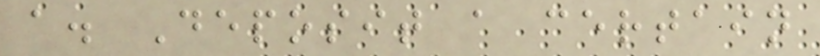a. Deposit a certain
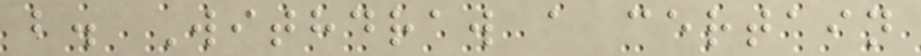b. Withdraw a certain
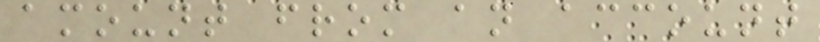amount from an account
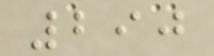290
